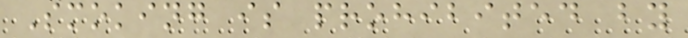Smoking is prohibited by
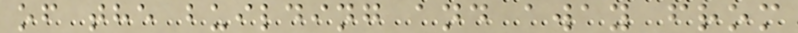of the building and away from
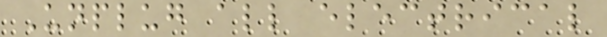Unplug all electrical
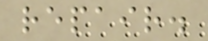repair.
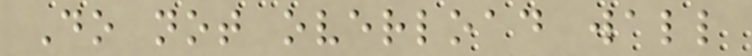Do not overload wall
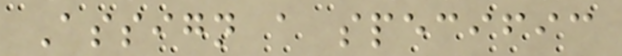Assign a specific
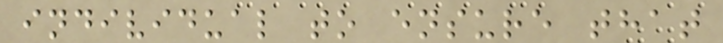individual to ensure that
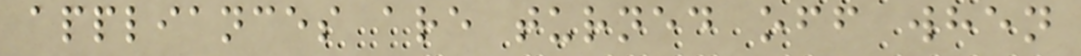appliances are turned off when
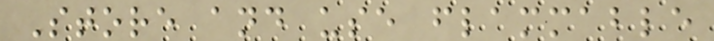Store and use flammable
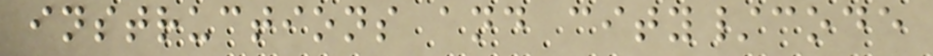instructions and city/code
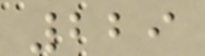229
